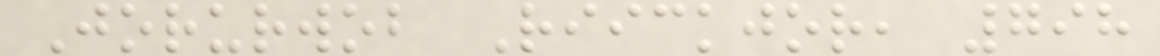Jorurwob Riickjor, 798
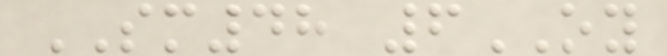SM48 6OY
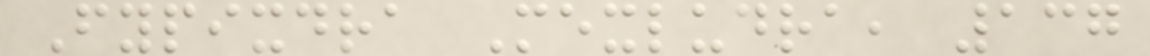Fypixdra Mexludra, 137
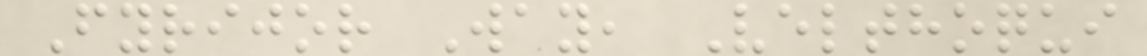Fyrijor Way, Velthoqui
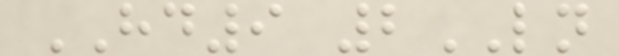HD9 2LN
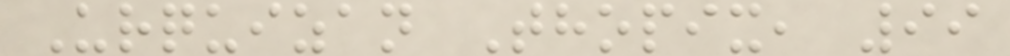Urquizan Thopix, 99
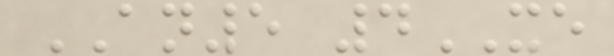AN5 4XE
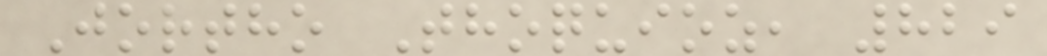Jortho Thoquioz, 829
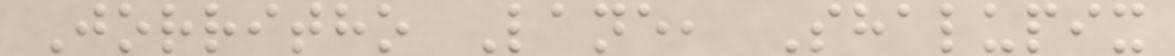Jorritho Lane, Shalupix
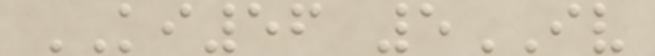KI56 5IV
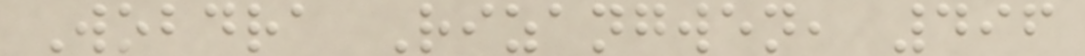Wobdra Rizangwen, 496
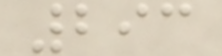293
